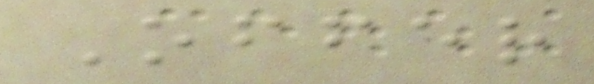Offer
